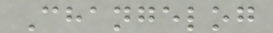Changelog
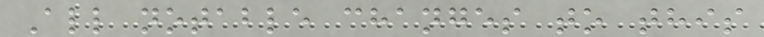All notable changes to this
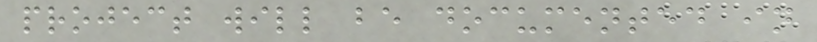project will be documented in
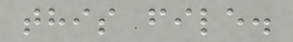this file.
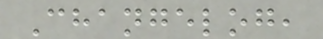Changelog,
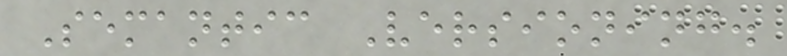Semantic Versioning.
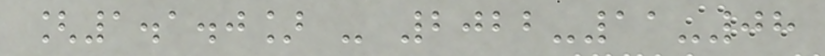[1.1.0] - 2022-11-08
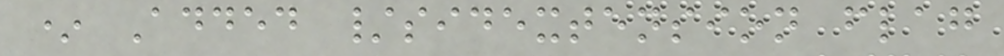* Added /sidextension flag
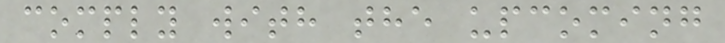comply with the upcoming
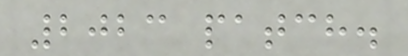2023 patch.
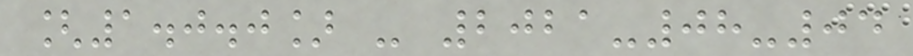[1.0.0] - 2021-08-04
